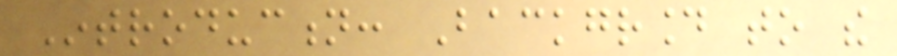Introduction: Background to the
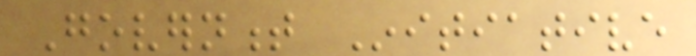Government Initiative
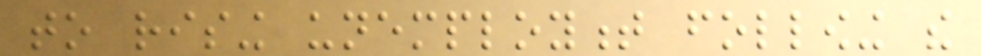to rising unemployment following the
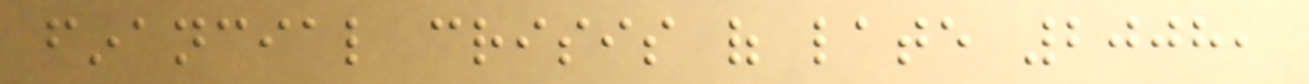financial crisis of late 2008,
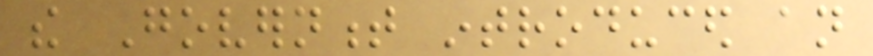the Government introduced an
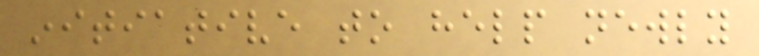initiative to help newly
